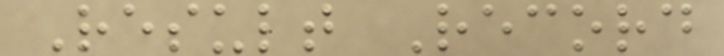Result Record
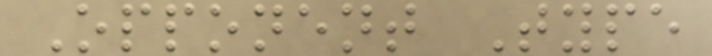Opponent Type
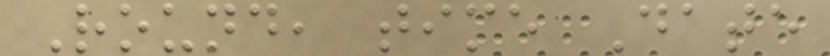Round, time Date
